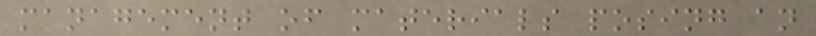management of materials posing an
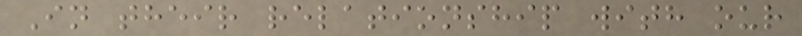In their relationship with our
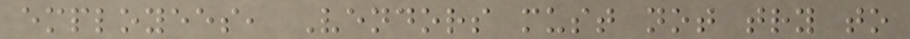employees, Vendors must not try to
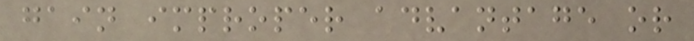gain improper advantage or
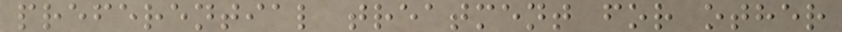preferential treatment for other
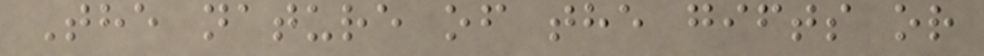The nature of the gifts or
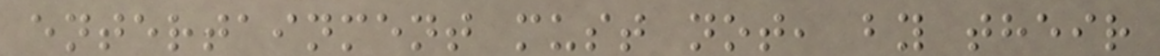entertainment must not, by their
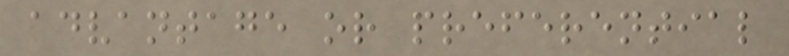advantage or preferential
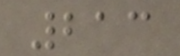213
